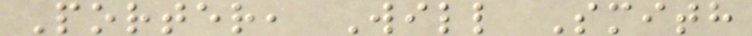Porter, Will Smith
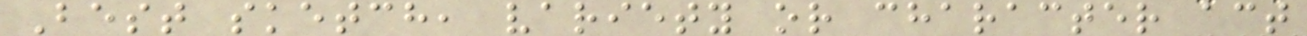Best sketch, variety or character act
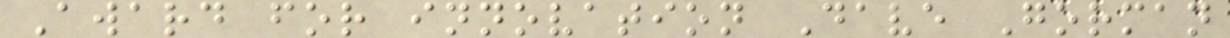Award for innovation Dave Gorman
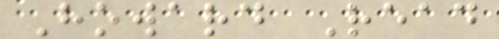Howard Read
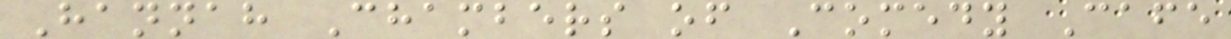Hannah Chambers of Comedy Cafe
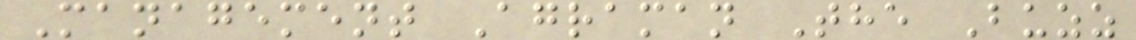Management Agraman The Buzz
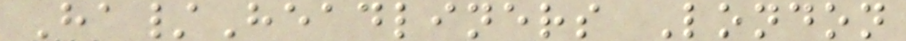Ha/Headliners London
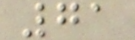71
